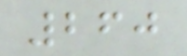260
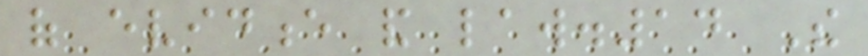of evidence and law.14 The
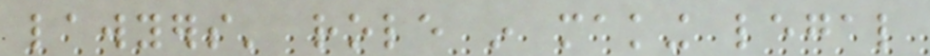lawyers' role in making legal
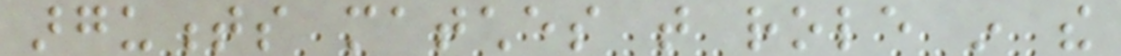arguments matches that role in the
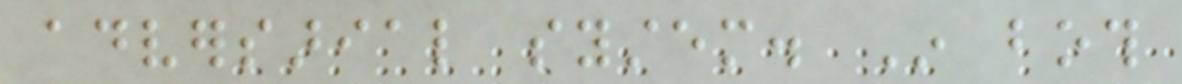adversarial system. In both
